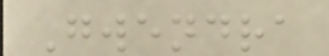Gwendra
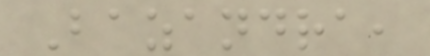Bazandra,
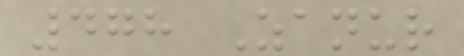478 Zanur
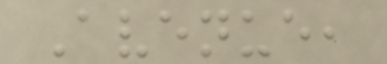Avenue,
